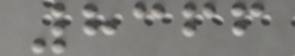8366
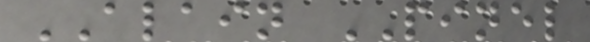ALAIN PINEL
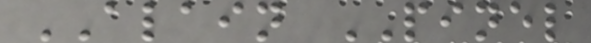ALAIN PINEL
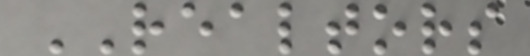REALTORS
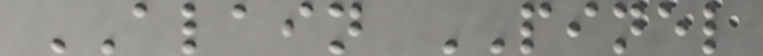ALAIN PINEL
